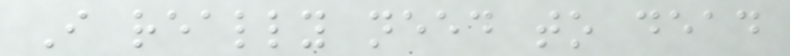I really need to dead
